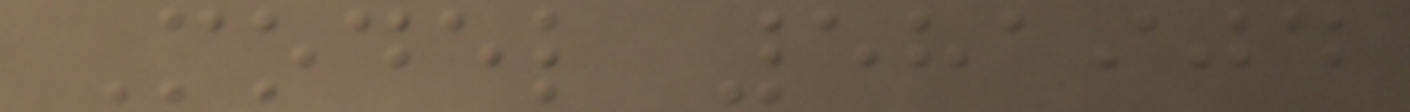Model 581904
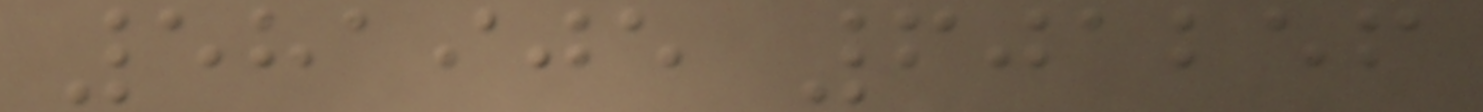581905 601256
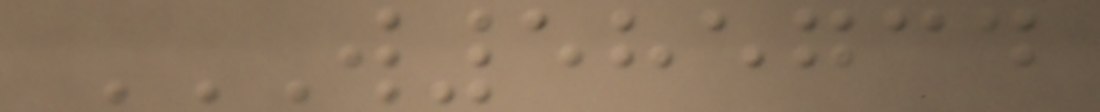W585734
